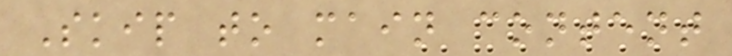Skip to main content
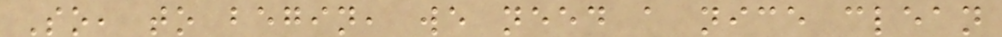So, to begin, we need a nice clean
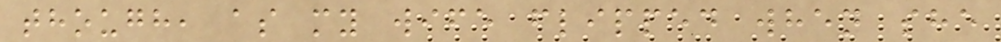though, as my wife flipped when she
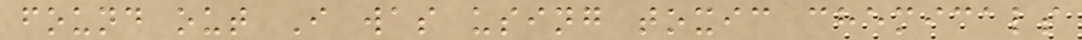found out I was using toxic chemicals
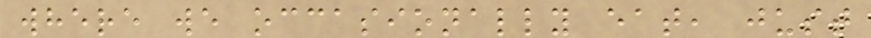where we occasionally eat, just
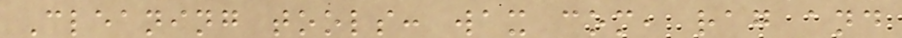Cleaning tools: wax com, rag and
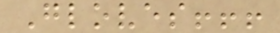Gloves!!!
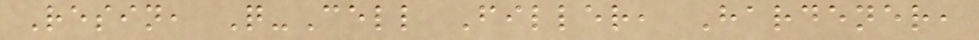Resin, Q-Cell Filler, Hardener,
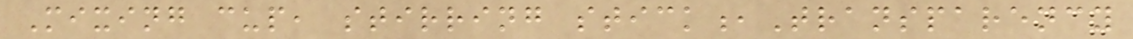Mixing cup, stirring stick,Transparency
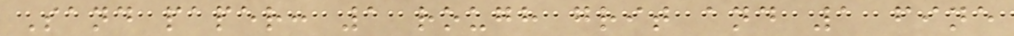Sand paper: 1 rough grit and 1 fine
